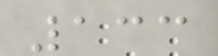133
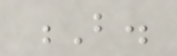B.
